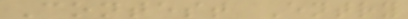Contest Entry
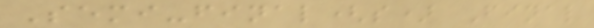Semi-final(s) Final
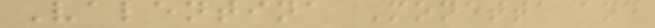Valentina Monetta and
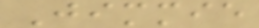Jimmie
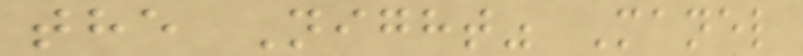the Night" Manel
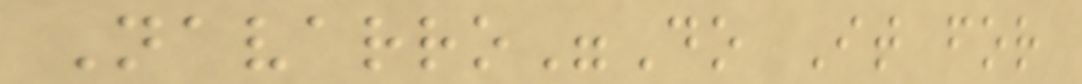Navarro"Do It for
